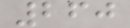260
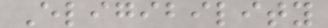Eligibility
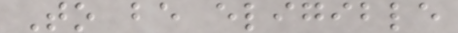To be eligible
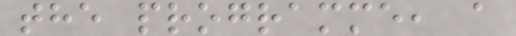the programme, a
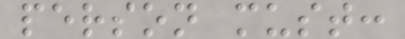person must:
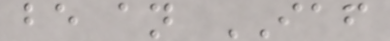be an IAF
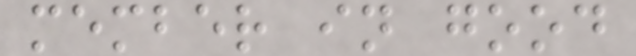member in good
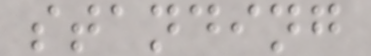standing
